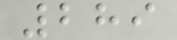289
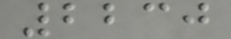2230
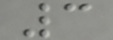3
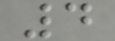4
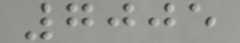7005
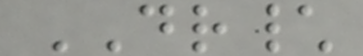DR\
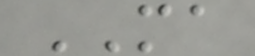MA
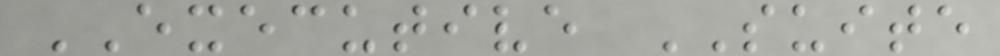EXECUTIVE SUITE
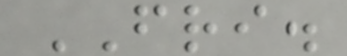FRI.
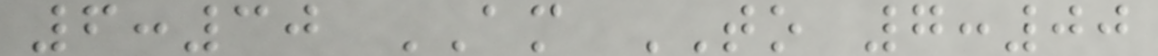6:30 AM TO 7:00
